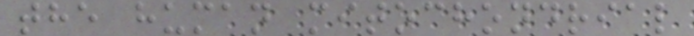the human mitochondrial
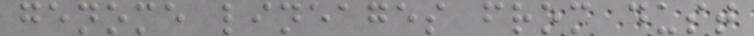genome lineages from dust
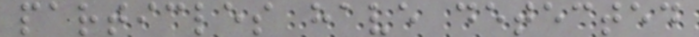particles have detected
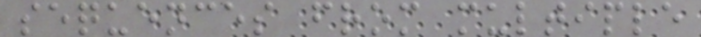sequences from multiple
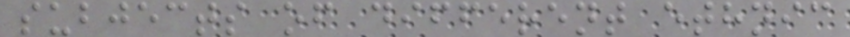subjects of different ethnic
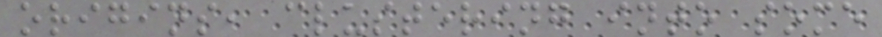origins, clustering into some
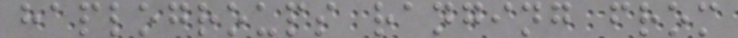haplogroups ranging from
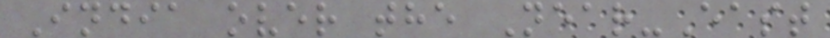India over the Near-East
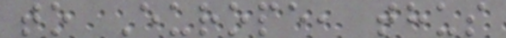to Europe, thus
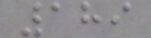189
